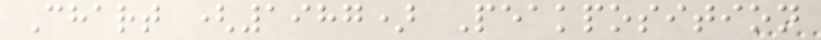Chart (1987) Peakposition
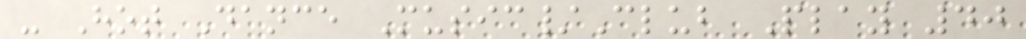- Hot Dance Music/Club Play 40
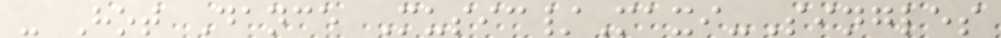- Hot Dance Music/Maxi-Singles
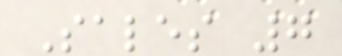Sales 7
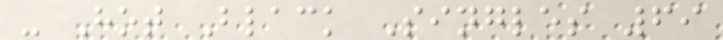- Hot Black Singles 69
